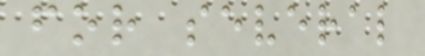for several
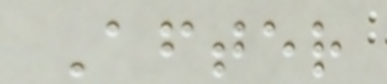After
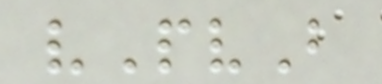vPvB
